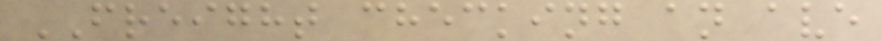FREIGHT checking an ave
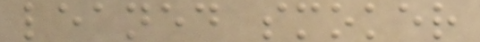leaned smoker
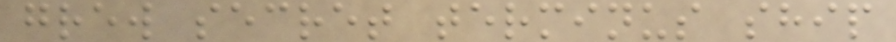grew secret terminus ship
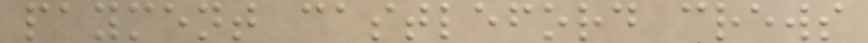payment castleford crews
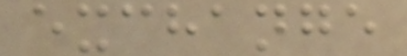exchange
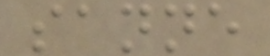sanne
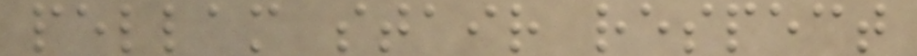pellam stair respect
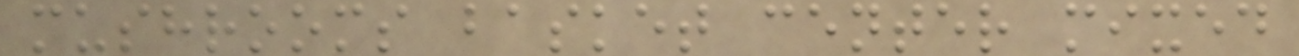mushrooms basket center mixed
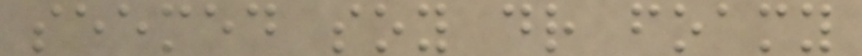seemed soy dr foamy
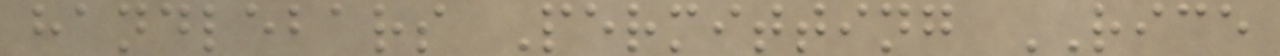handlebars Permitting RICE
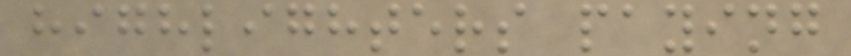highlighters paying
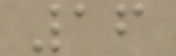16
